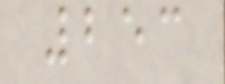253
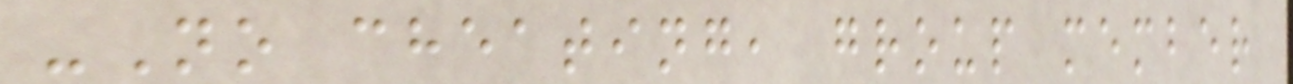-No cheating, group member
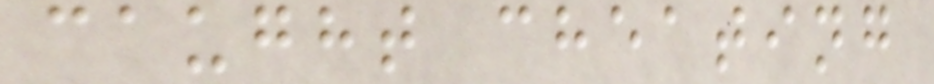caught cheating
